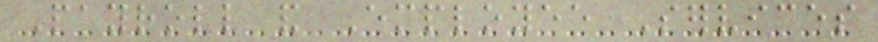Payroll and Employee Services
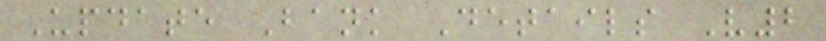Update Bank Details V2
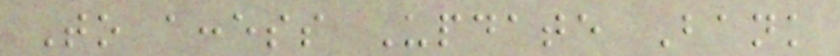To access Update Bank
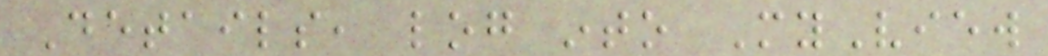Details, log into MyView
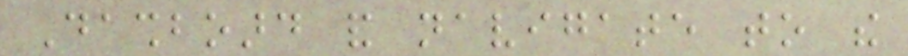Dashboard and navigate to the
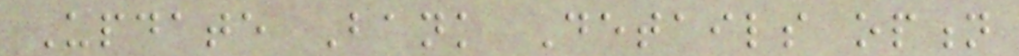Update Bank Details option
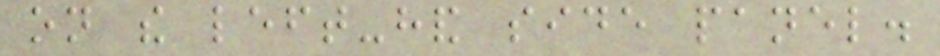on the left-hand side panel.
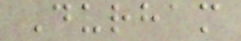Durham
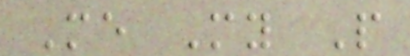Me My People
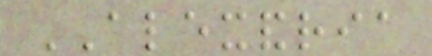ALEXANDRIA
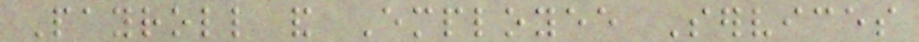Payroll and Employee Services
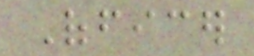Officer
